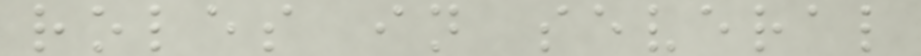roles in several
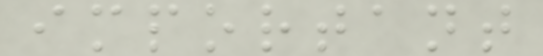important
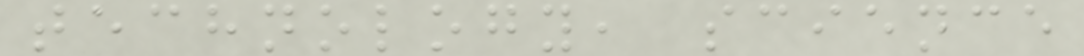technology, science
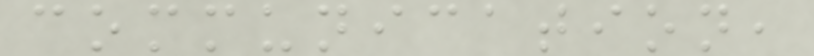communication,
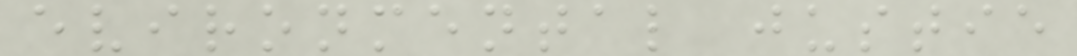evironmental justie
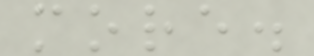more.
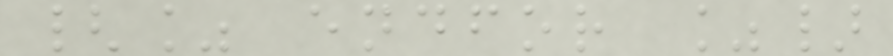{% endfor %}
